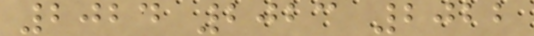2024 2023 2022
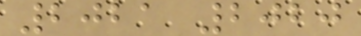2021 2020
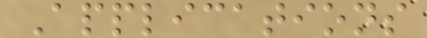Applications
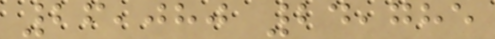26,080 24,785
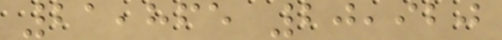21,865 20,920
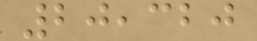20,320
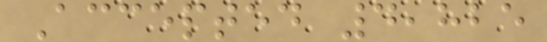Accepted 4,825
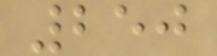250
